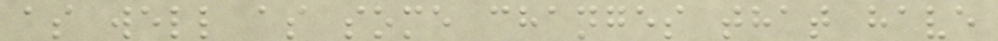as well as some changes that have
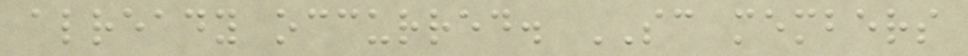already occurred. SC members
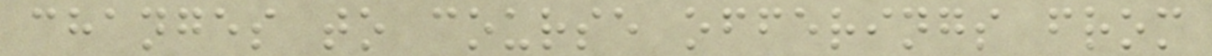changes to course offerings from
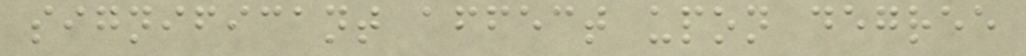significant affect upon degree
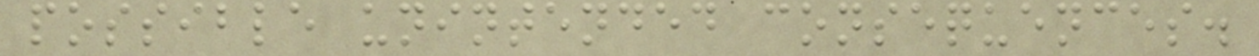possible unintended consequences.
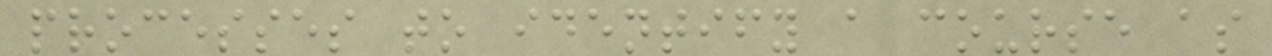processes to identify a course as
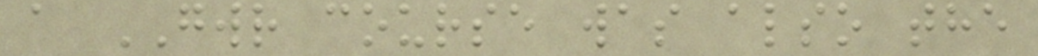a GWR course was also the
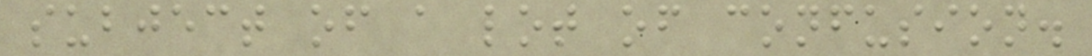subject of a lot of confusion.
